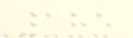185
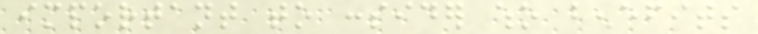important to consider who benefits
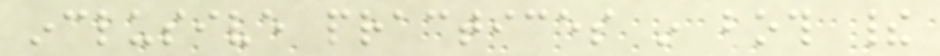inclusive practices in both their
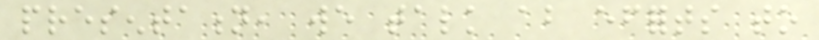presentation, we talk about efforts to
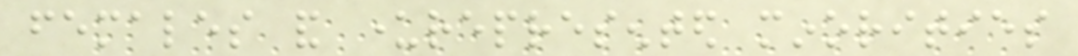females and underrepresented minorities
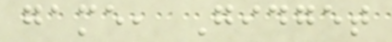game, Gidget
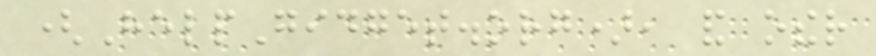(HelpGidget.org), and other
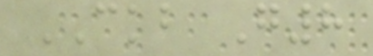CKB G8
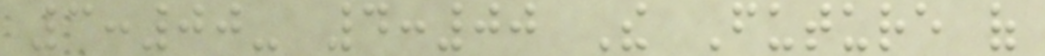3:00- 4:00 The Future of
